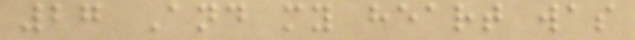27 And my heart was
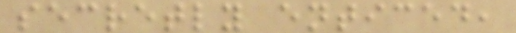secretly enticed,
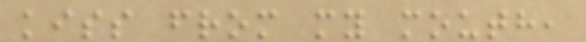kiss from my mouth,
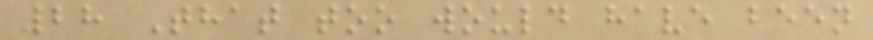28 That too would have been
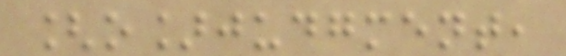[o]judgment,
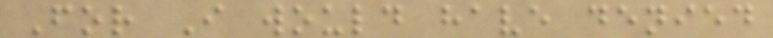For I would have denied
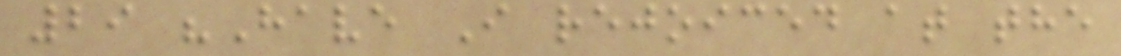29 "Have I rejoiced at the
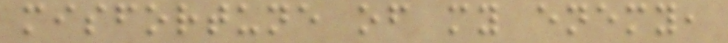misfortune of my enemy,
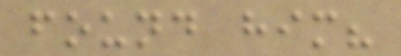found him?
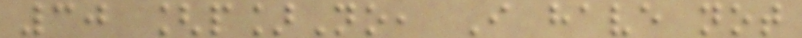30 [p]No, I have not
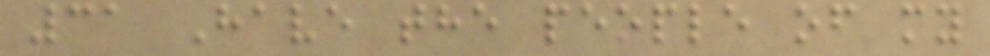31 Have the people of my
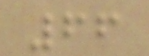66
